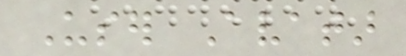User Avatar
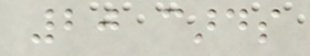20 cards
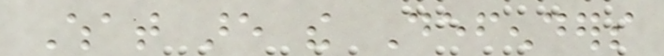What are the Defenders
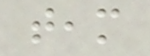team
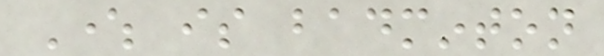Where is badminton
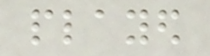played
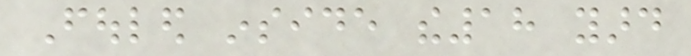Fouled inside the18 yard
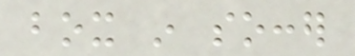box in soccer
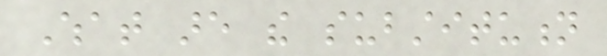What are the substitution
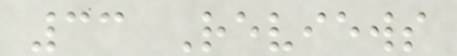33 Reviews
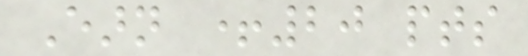Earn +20 pts
